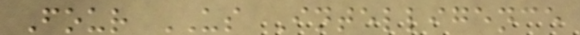Four US Intelligence
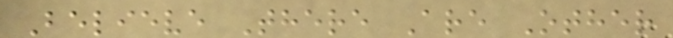Believe There Are Other
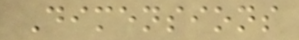Dimensions
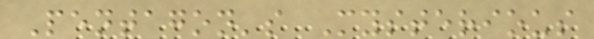Pentagon's Mysterious
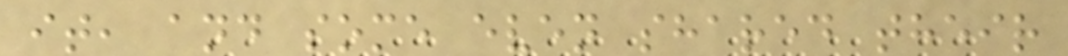it, and some even shared their
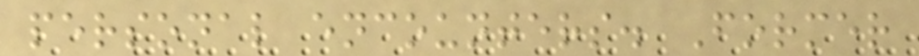personal encounters. Former
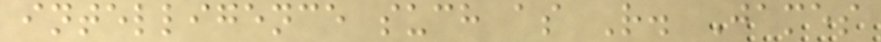intelligence such as R. James
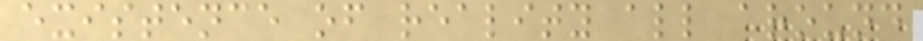existence of reality all around
